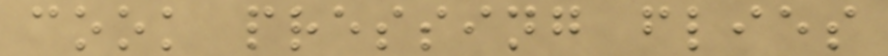cook pressing flies
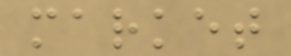market
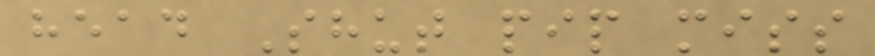head Shut pip miss
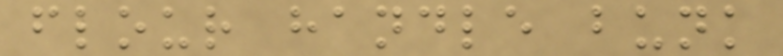flour handle bunk
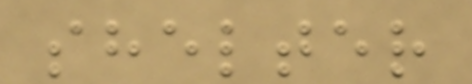shelter
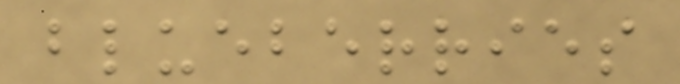blueberries
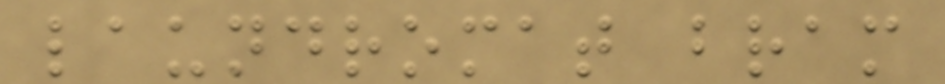laundromat bram
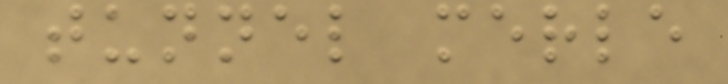tunnel merle
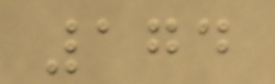174
